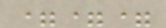===
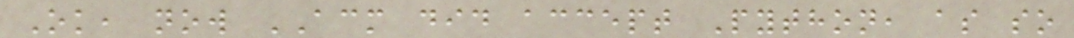Ok, now ACM did accept Python, as so
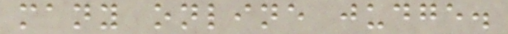many online judge.
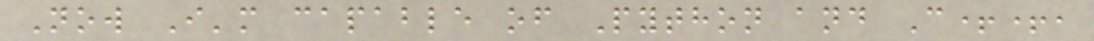Now I'm capable of Python and C++,
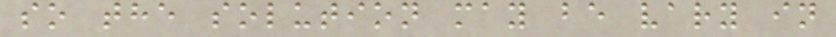so the solution may be vary in
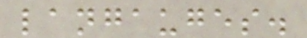langauges.
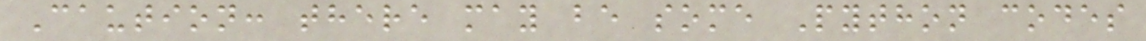Caution: there may be some Python codes
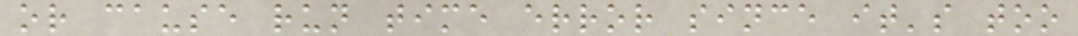or cause run time error since it's too
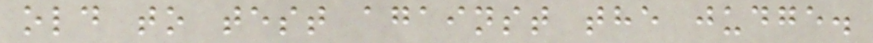old to test against the judge.
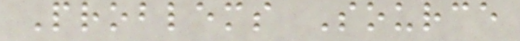Problems Source
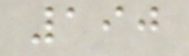190
